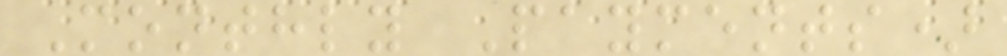Monthly Payments)
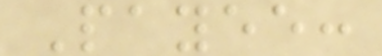Payee:
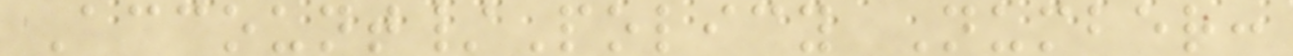Account/Policy Number:
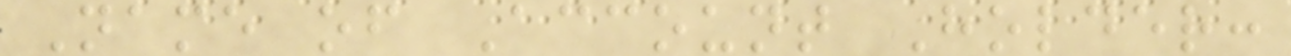Name of Account Holder:
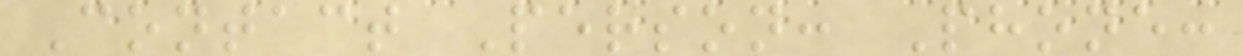Contact Person: Phone:
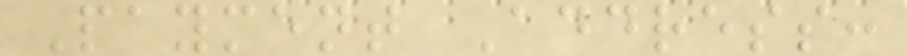Payment Address:
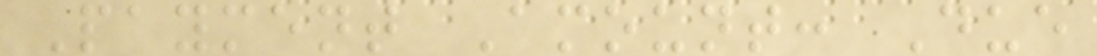Payment Amount: Due
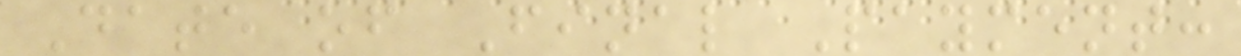Date of Final Payment:
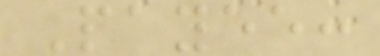Payee:
